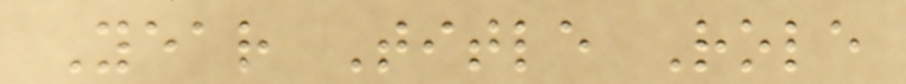Year Title Role
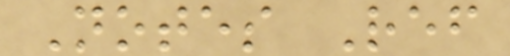Notes Ref
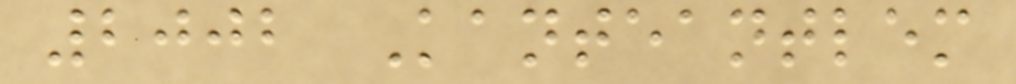2002 Kanteantlem
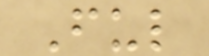Ful
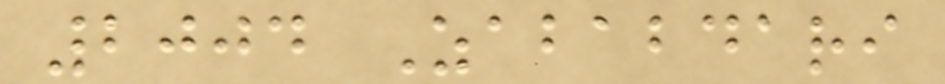2004 Zababdari
